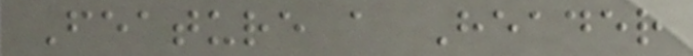Feature a Header
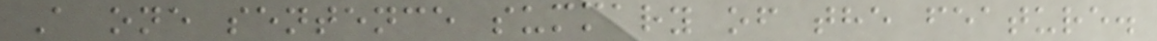A one sentence summary of the feature.
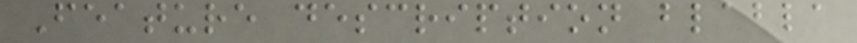Feature description blabla
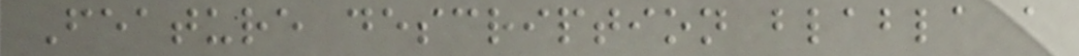Feature description blabla a
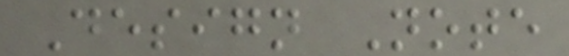Design Note
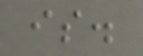is.
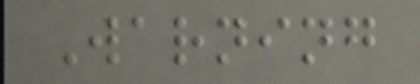Warning
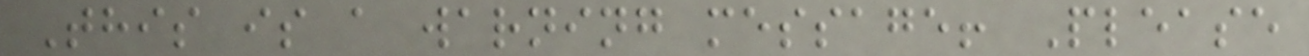This is a warning message! Please
